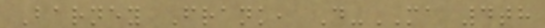Barney Frank, D-MA 4th
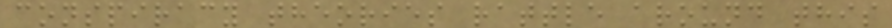conspiracy theories rattle around this
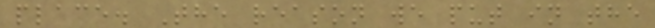place. The reason we put in the
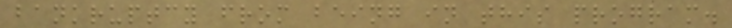bankruptcy from being in this program.
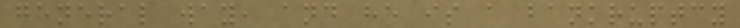general way, and he is a bankruptcy
